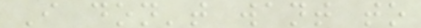I don't want to
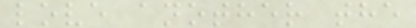love another the
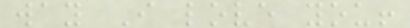way I love you!
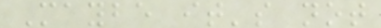Maybe it's not
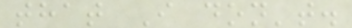that I don't.
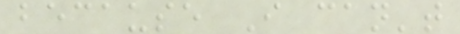because I can't
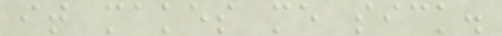it makes me sick.
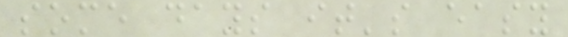some days it's easy
